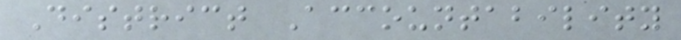District Accountability
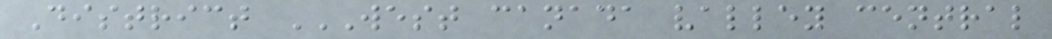District WEST CANADA VALLEY CENTRAL
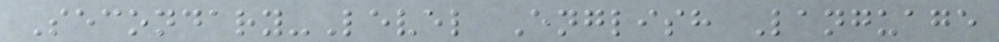Secondary-Level English Language
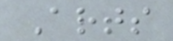Arts
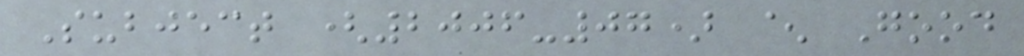Subject (2006-07) ^ Good
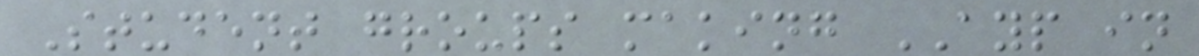Student groups making AYP in
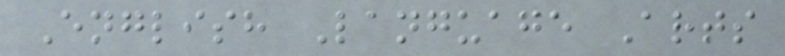English Language Arts
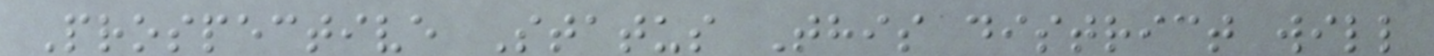Prospective Status This district will
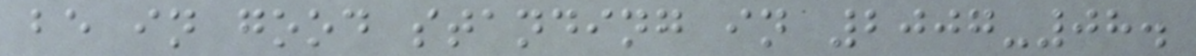be in good standing in 2007-08.
